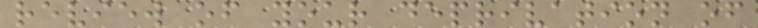review of your deprivation of
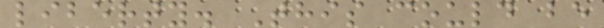liberty. This could be
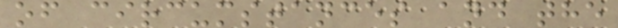of circumstances and the
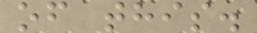of this.
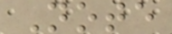Note
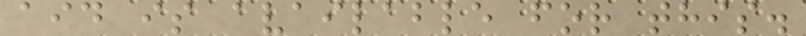aid is available for this.
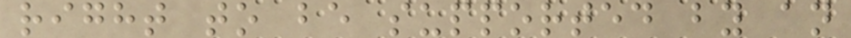right to be supported by an
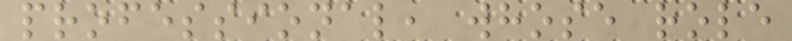professional, whose role
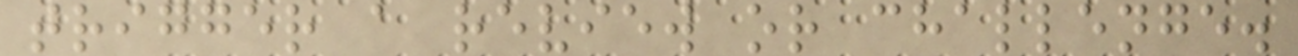trigger a review or challenge.
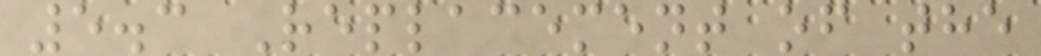5.3 Replacement of the
